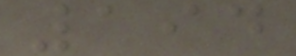194
